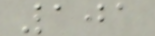101
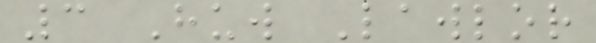3 Huw Lawlor
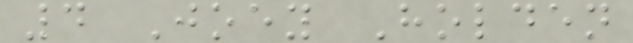4 Joey Holden
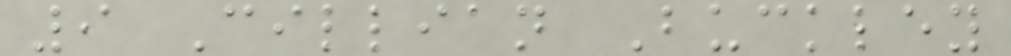9 Cillian Buckley
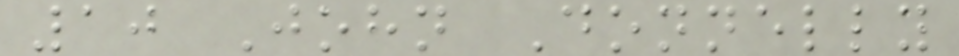10 John Donnelly
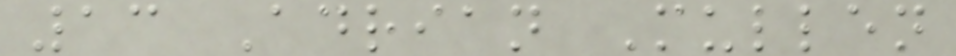13 Adrian Mullen
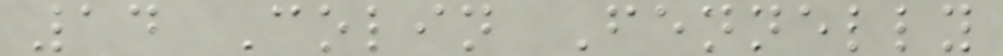14 Colin Fennelly
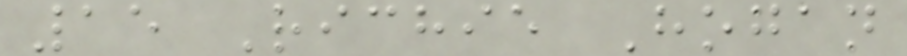15 Richie Hogan
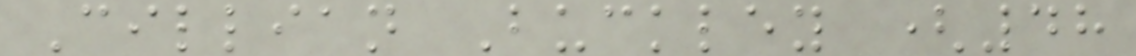Cillian Buckley (48
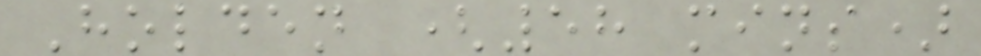Holden (58 mins)
